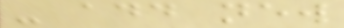- add new
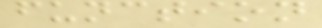function
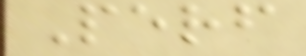Perf
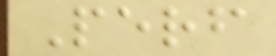Perf
